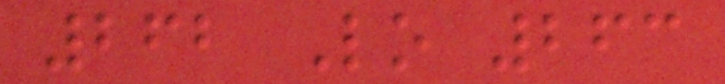262 Lo 263
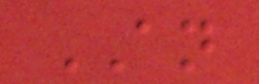AN
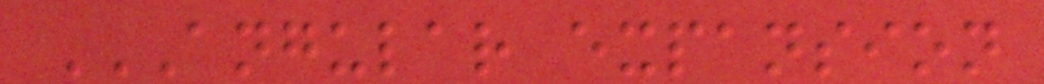ANGULAR EXPANSION
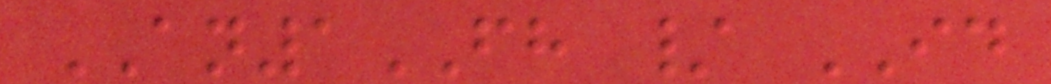AN1FH / ID
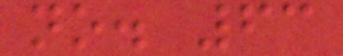no. 63
